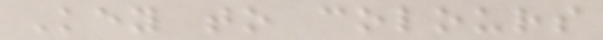Key to colours
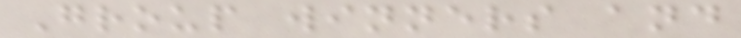Group winners and
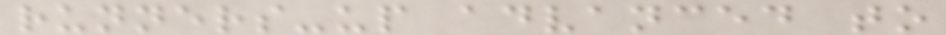runners-up advanced to
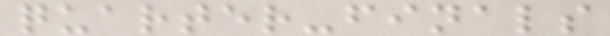quarter-finals
